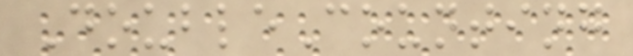DoubleCounting
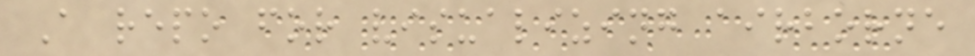A repo for visualizing airborne
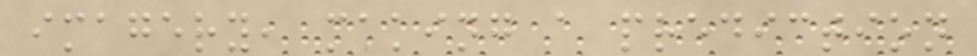imagery, making a prediction
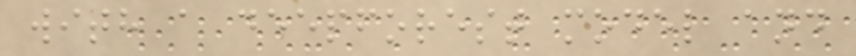with a deepforest model and
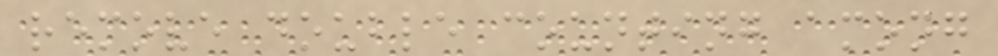remove double counting among
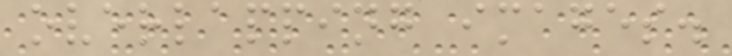overlapping images.
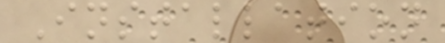Installation
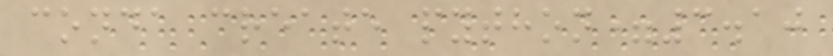conda create python=3.10
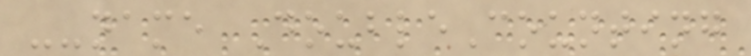--name DoubleCounting
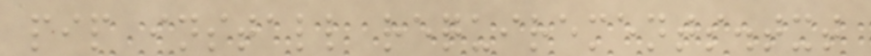pip install requirements.txt
